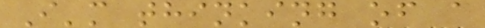I'm thinking of a
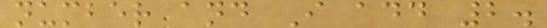number and I add 2.
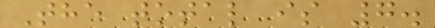The total is 7.
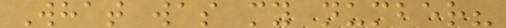What was my number?
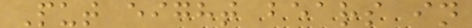Put eight bears in
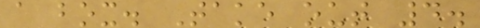a box. Take out 4.
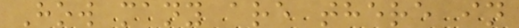How many are there in
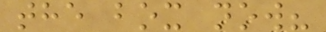the box now?
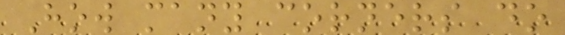How many corners do
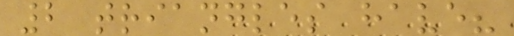2 triangles have?
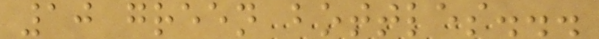10 green bottles...
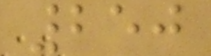250
